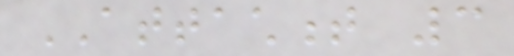ATTACHMENT 3
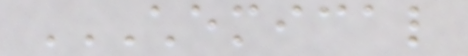CHEMICAL
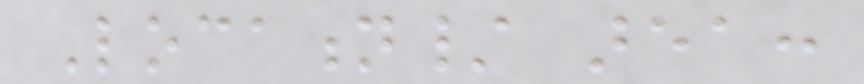Location/ area:
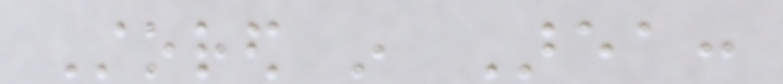Stored in Area:
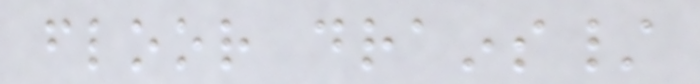floor drains/
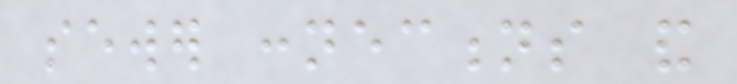sewer connections and
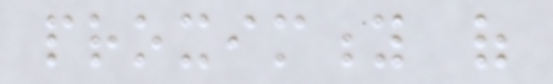proximity of
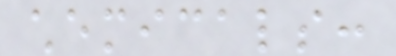chemicals:
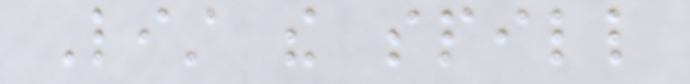List the spill
